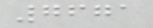7671
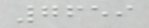7659
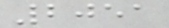2051
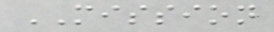MISSION
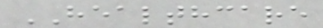HEALTHCARE
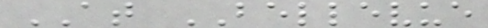AT BELLEVUE
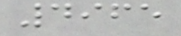4965
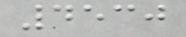4530
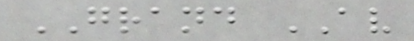GRAND AV
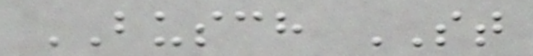BUSCH ST
